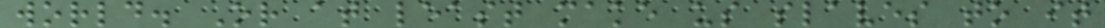world. Or at least make us slaves to it
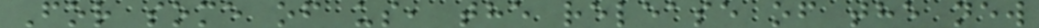For some of us, the release of the new
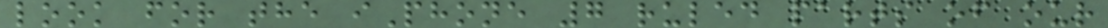look for the iPhone 7 ruled parts of our
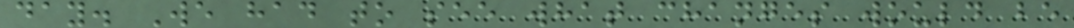day. We had to see what changes would be
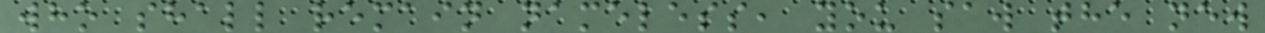who shall remain nameless, you saw the new
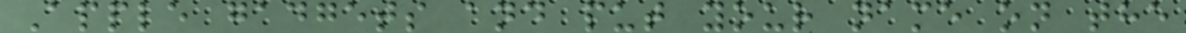Apple gadgets and put your name on the
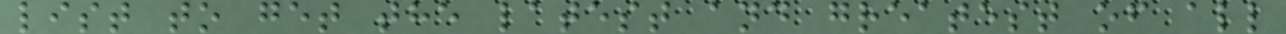list to get the latest and greatest of all
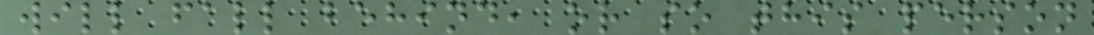will fall behind, or so this person
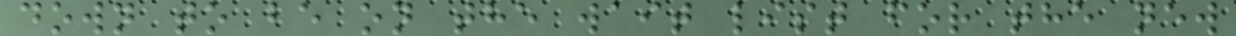down to be on the wait list for the new
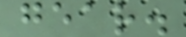gear.
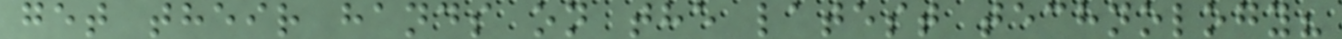get their hands on the latest technology?
